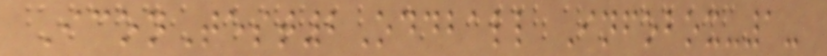IconTest2Oddball Infobox-1-
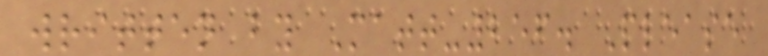written by Matt-256. Please
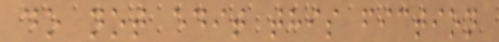do not edit this fiction
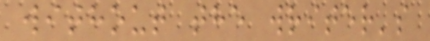without the writer's
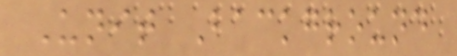Unit Background
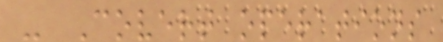- Covert operations
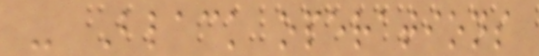- Black operations
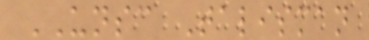UNSC Talisman
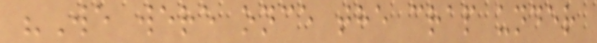"We were once the crap under
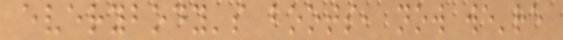everybody's boots, now we're
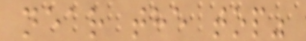near the top"
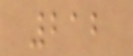212
